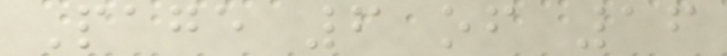Page 6 of 16
